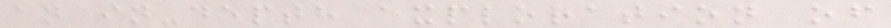an in-depth exploration of
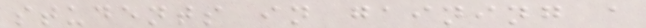students in gaining a
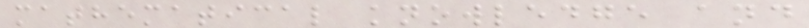mathematical knowledge and
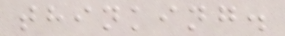thinking.
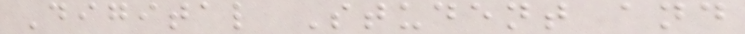Digital Student and
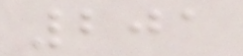201
